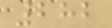282
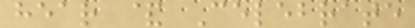hear & Celebrate
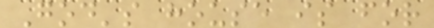God's house is for
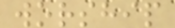worship
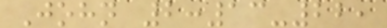John 2:13-22,
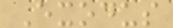Exodus
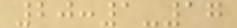20:1-17
